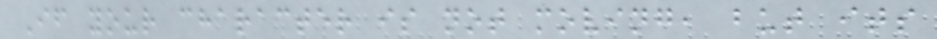If your character is not moving, but its
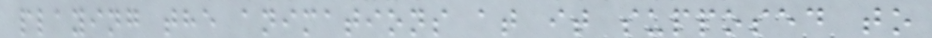playing the animations at it supposed to
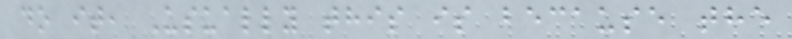do it, Usually this is because the
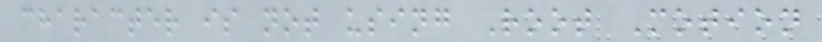character is not using Root Motion
